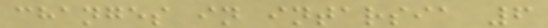changes in intarsia 6
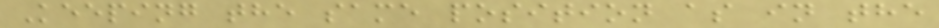Keeping the same position as in the
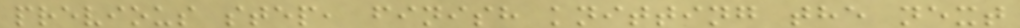previous step, finish knitting the next
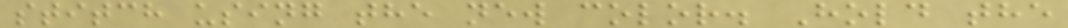stitch using the new color. Hold the
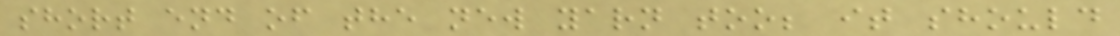short end of the new yarn too; it should
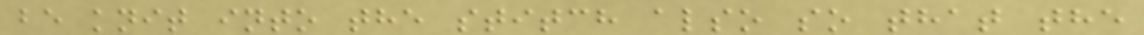be knit into the stitch also so that the
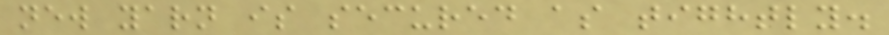new yarn is secured as tightly.
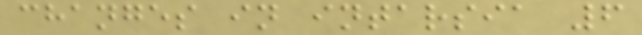changes in intarsia 6
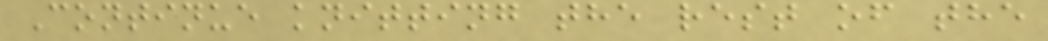Continue knitting the rest of the
